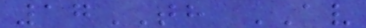17TH AV
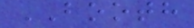BOOTH
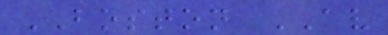BOSTON AV
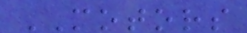MOTORS
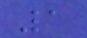1
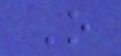O
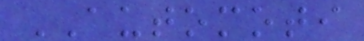AUTOMOTI
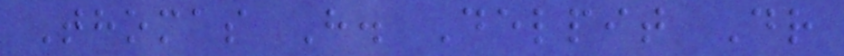Thomas H. Delpit Dr
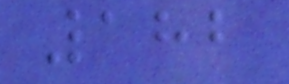182
